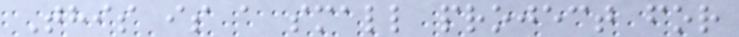This is a small project for
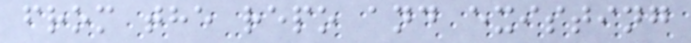from the repo and existing
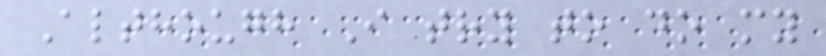Although I try to do my
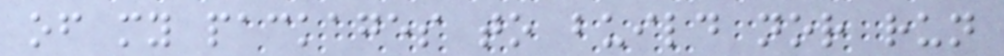of my packages to build nor run
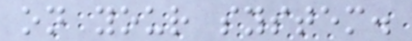on your system.
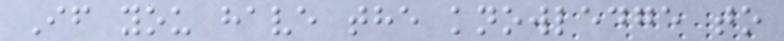If you have the knowledge to
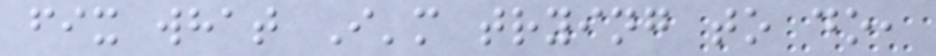fix what I'm trying to do,
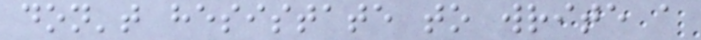don't hesistate to write a
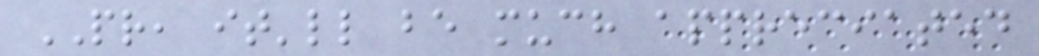PR, it'll be much appreciated
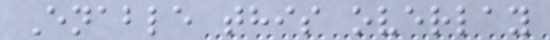Enable this overlay
